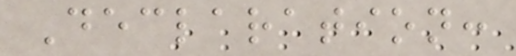Declaration:
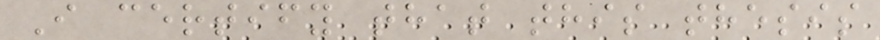I certify that this thesis
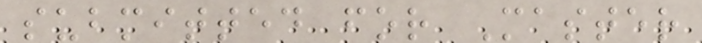submitted for Master
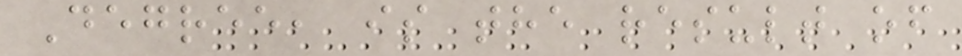Degree, is the result of
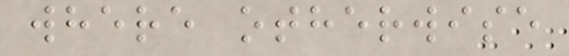where otherwise
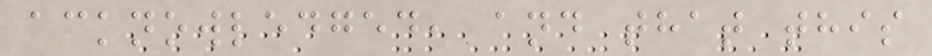acknowledged, and that this
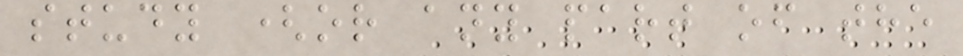study (or any part of the
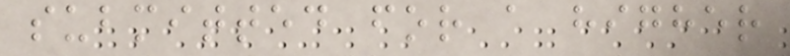submitted for a higher
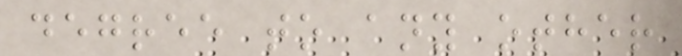degree to any other
